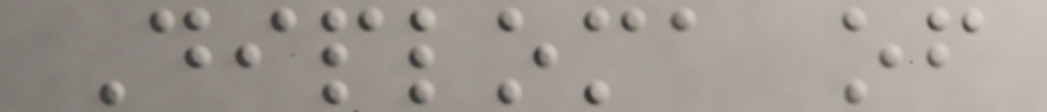Diploma of
